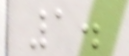1.
